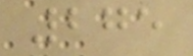275
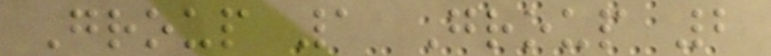Group 1 Group 2
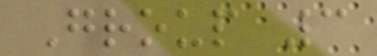Group 3
